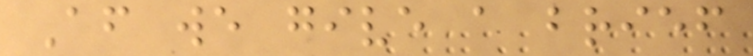After we give a brief
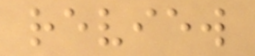review
